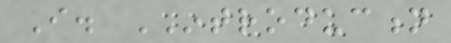I. INTRODUCTION
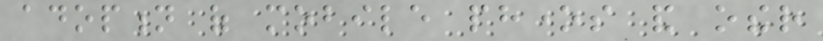adoption of mobile phones and other
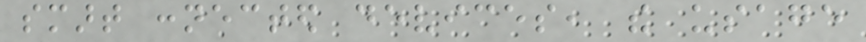smart connected devices, the usage
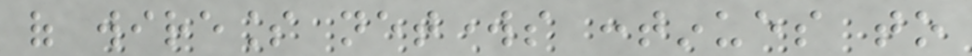of wireless networks continues to
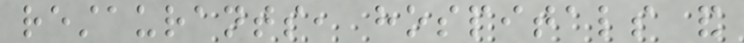restaurants, hospitals and
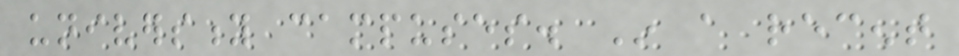university campuses. In a recent
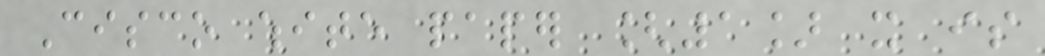Cisco white paper [1] it is
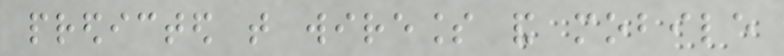predicted that wireless and mobile
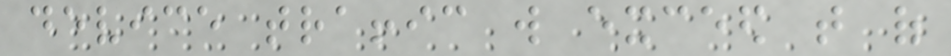device traffic will exceed that of
